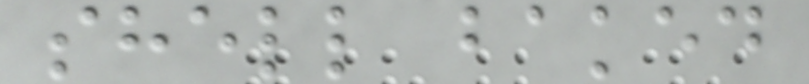shell baked
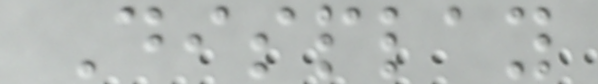Display
